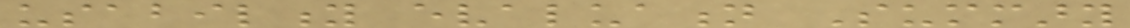usability evaluation Summary
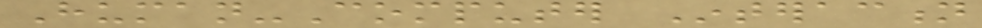Human-Computer Interaction
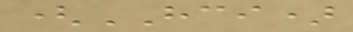(HCI)
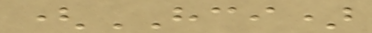(HCI)
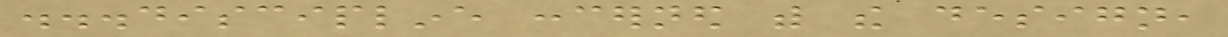...discipline concerned with the design,
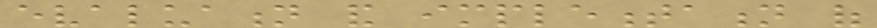evaluation and implementation of
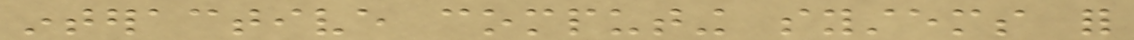interactive computing systems for
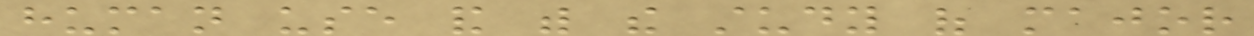human use and with the study of major
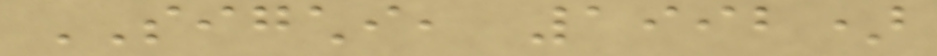SIGCHI, 1992)
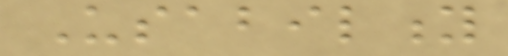Usability
